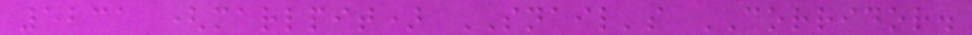5231 (marlpit) SNAIL's CORRIDOR.
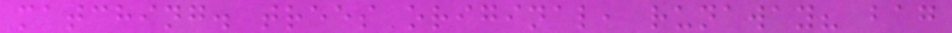matching. trees original, runaway? bag
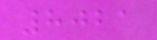8021
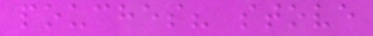pouches? stove
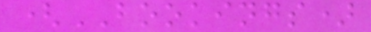(BOOKINGS)
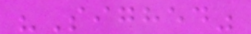"Sighed"
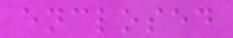enclosed
